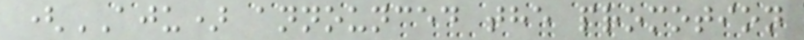(AJU) announced the promotion
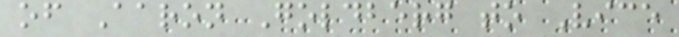of Aaron Goldberg to Vice
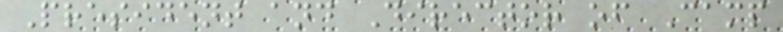President and Director of Camp
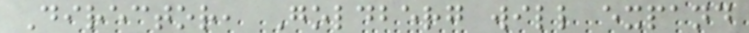Director, Goldberg will expand
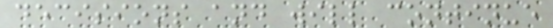decisions and will continue
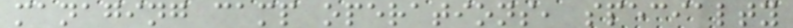managing camp operations, specialty
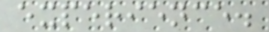experience.
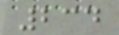234
